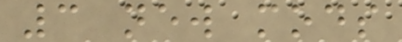3 new mods
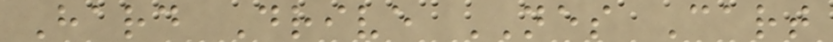Hard Drive NES Cart
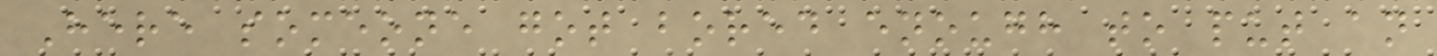Here someone got bored enough to put an
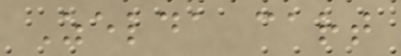Zelda cart
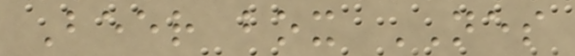Beer box NES
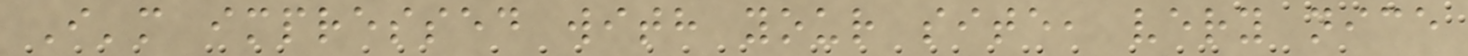I'm impressed with your site, very nice
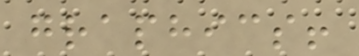graphics!
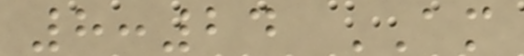8:24 AM
